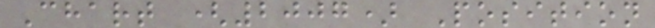Chart (2007) Position
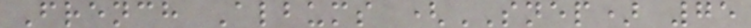French Albums (SNEP) 75
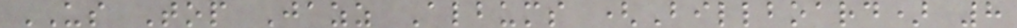US Top Jazz Albums (Billboard) 8
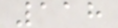118
